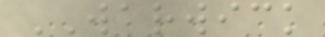WARWICK
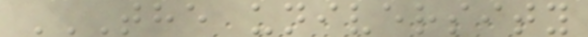THE UNIVERSITY
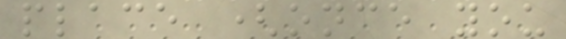place (once you
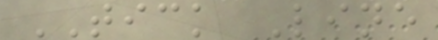TICK Line
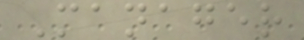Manager
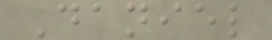Daniel
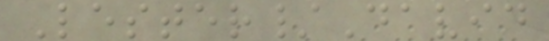Lester/David
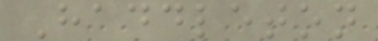Haddleton
